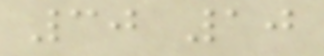30 10
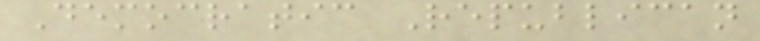Democratic Republican
